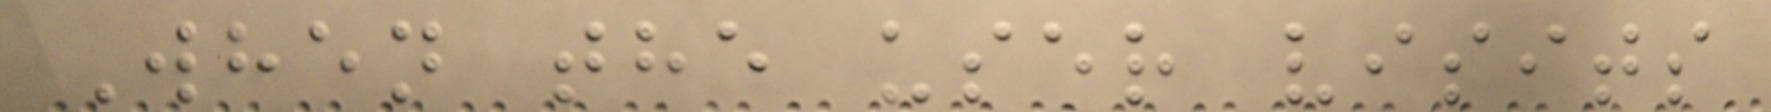When the user visits
